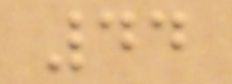44
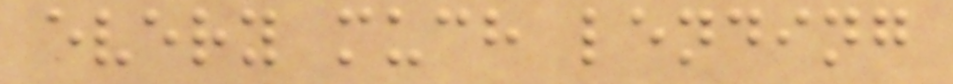every much lending
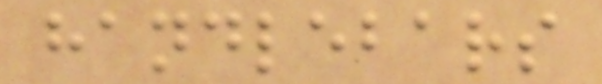handlebars
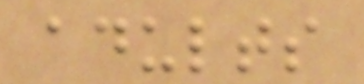adults
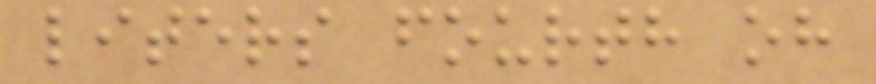liters fourth oh
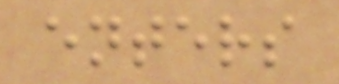enters
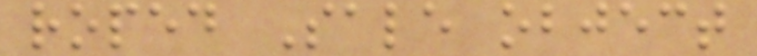roped Sale object
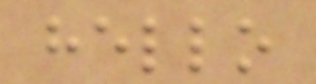hello
